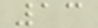13
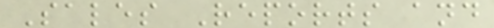Sales Reports and
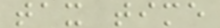tax time
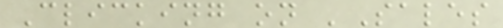Clicking on 'Sales
